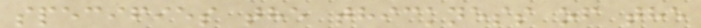specifies the thickness of the
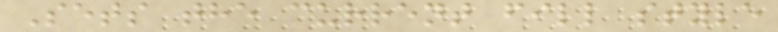Sets the current fill style
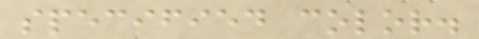specified color.
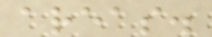areas.
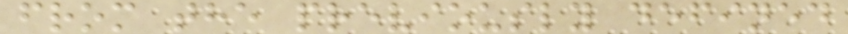from the previously defined
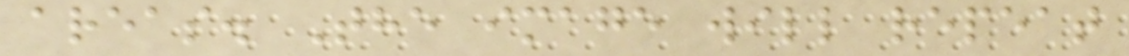areas. The image will repeat
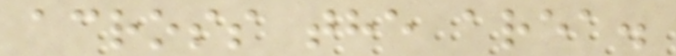across the area.
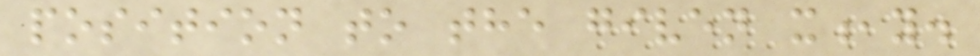position to the given x,y.
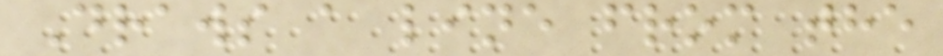Draws a line from the
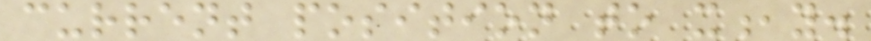current position to x,y.
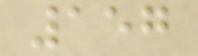157
